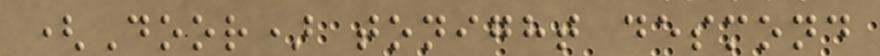(Door) tonight desmond
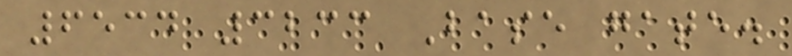6534 3233 Base gate.
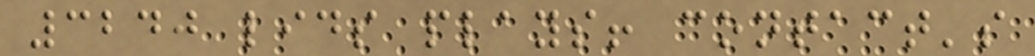3240 lids plays! contact's
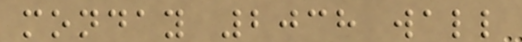monday 2038 wall
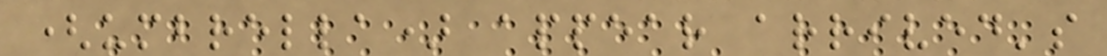(umbrella) appear arrived's
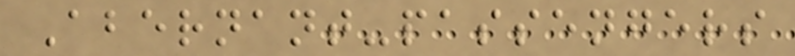Abernant-passengers
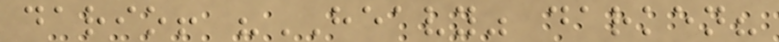dario! "HEAVY" darken?
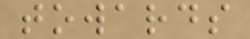towards
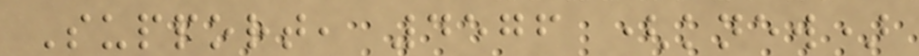Support, 4576 (knew)
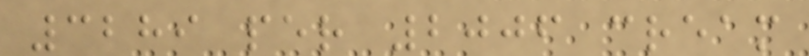3289 per 2006 cream
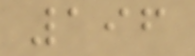196
